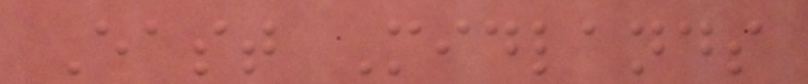East Midlands
